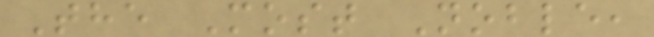The Most Noble,
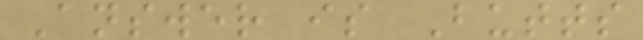Answer is Butts
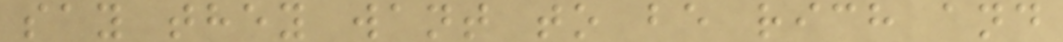say they want to be rich and
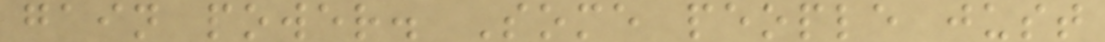gain power. Some people just
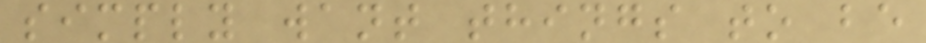simply want things to be
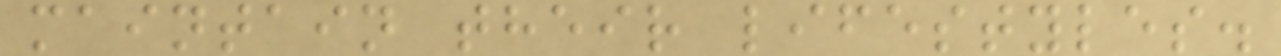maintain their lifestyles.
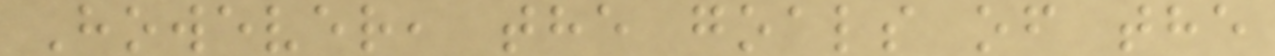However, the goals of the
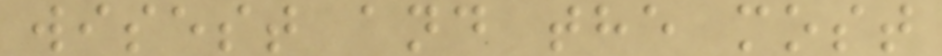wisest and the most
